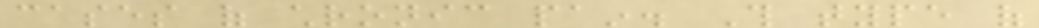cases of chronic pain. This type of
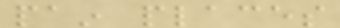pain places
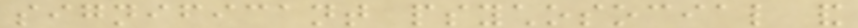significant psychosocial and
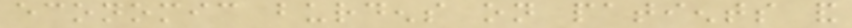economic burdens on patients and
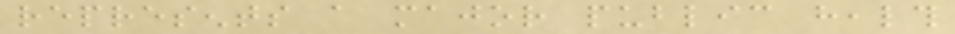represents a major public health
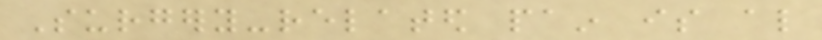Surgery-related pain is also
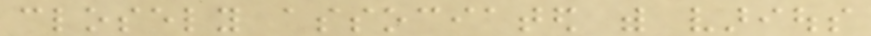closely associated with various
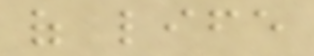of life
